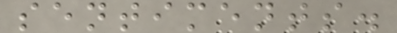sentiments.
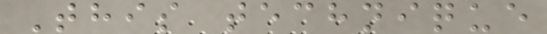This technique
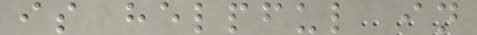is helpful in
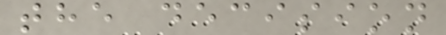the decision
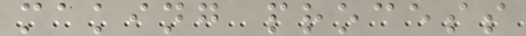making process
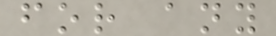for any
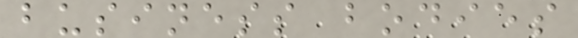business bodies
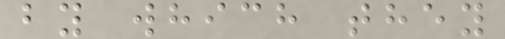by which they
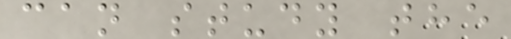can study the
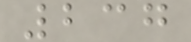237
